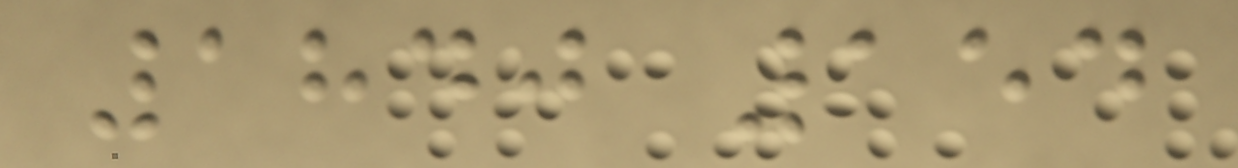1840 154
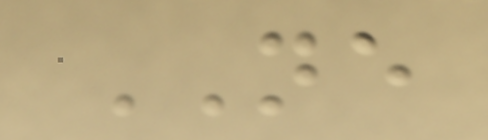NE
